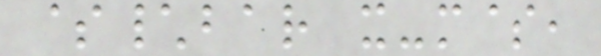$\bar x-m$,
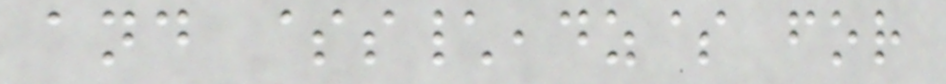and $s\,dz$ for
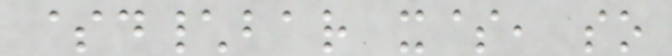$d\bar x$, so
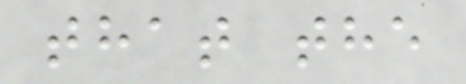that the
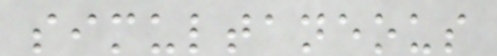simultaneous
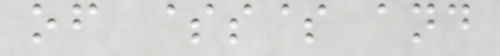of $s$ and
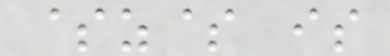$z$ is
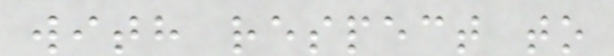with respect to
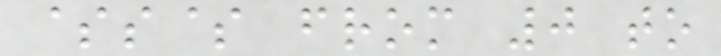$s$ from 0 to
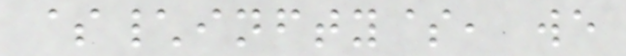$\infty$, we
